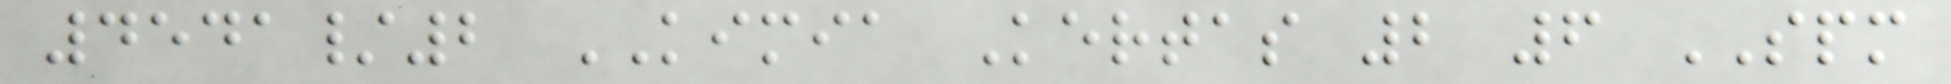4541/2 KIMIA Kertas 2 6 SPM
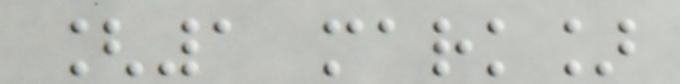[1 mark]
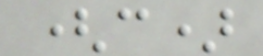(c)
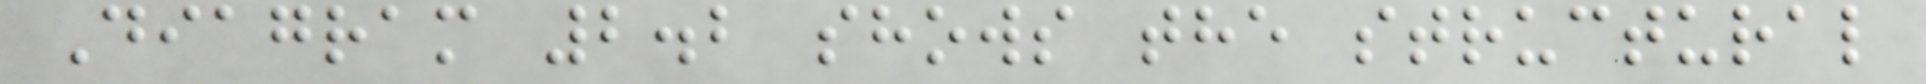Diagram 2.2 shows the structural
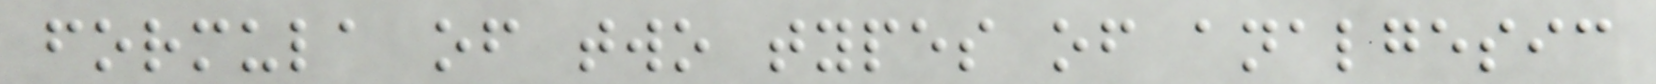formula of two types of analgesic
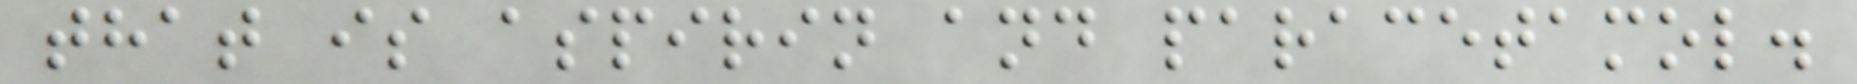that is aspirin and paracetamol.
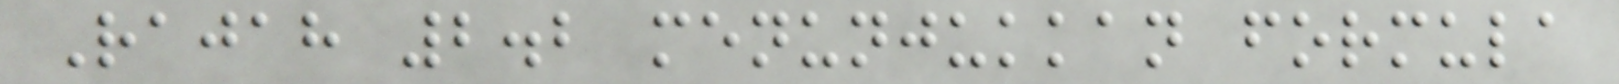Rajah 2.2 menunjukkan formula
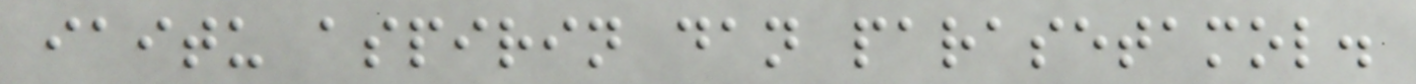iaitu aspirin dan parasetamol.
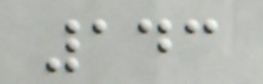143
